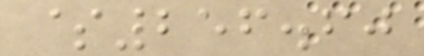$256.60
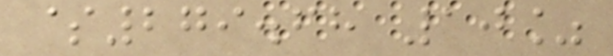$279.68 10%
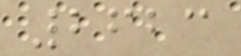2623
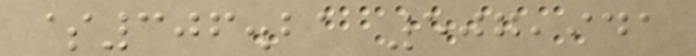$306.21 507,941
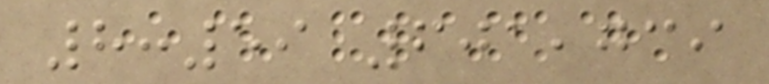8:59 601,739
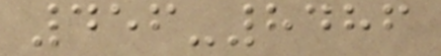456-8486
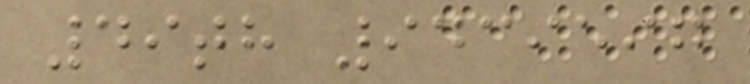49th 9439597
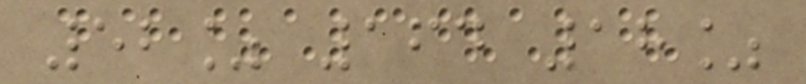52% 164 18%
